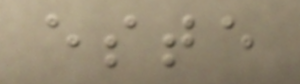este
